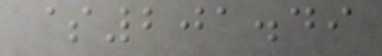$201.49
